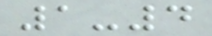1-4
